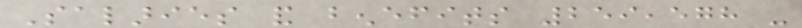Salaries and benefits 259,578 -
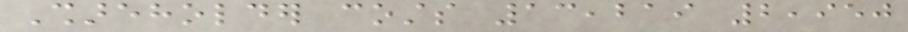Shareholder costs 13,219 2,950
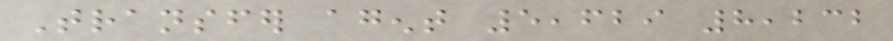Transfer agent 5,629 8,232
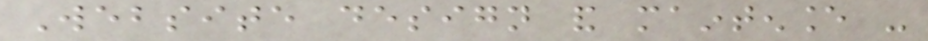Website design and maintenance -
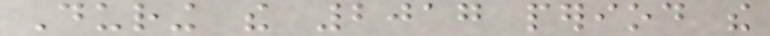During the 2017 period the
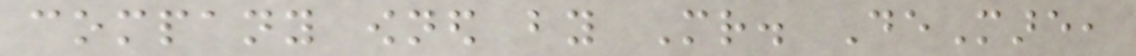company owned by Mr. DeMare,
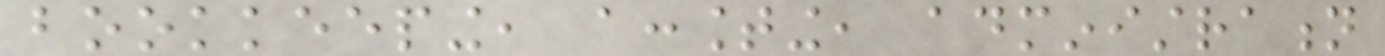bookkeeping, accounting, administration
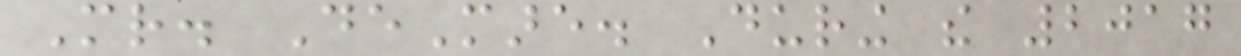Mr. DeMare. During the 2017
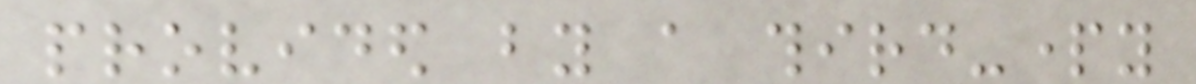provided by a third-party
